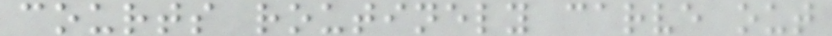courts routinely carve out
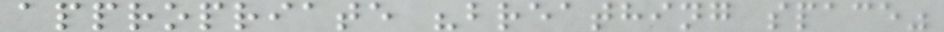appropriate "breathing space"
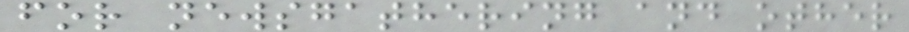for newsgathering and other
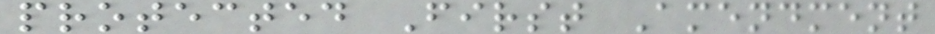protected First Amendment
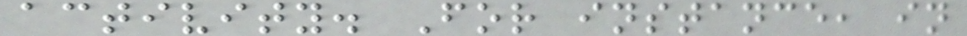activity. For instance, in
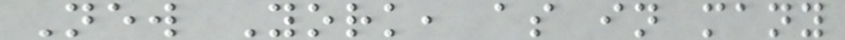New York, as in many
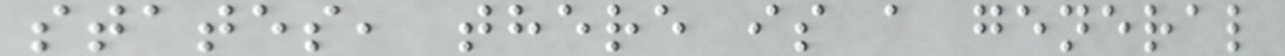states, there is a general
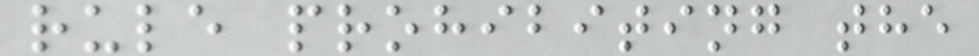rule prohibiting the
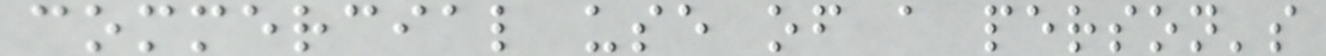commercial use of a person's
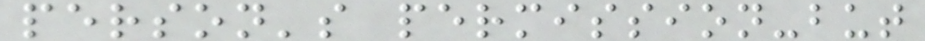person's permission-but
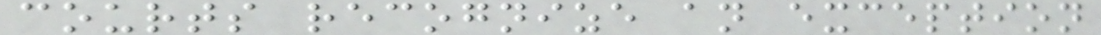courts recognize an exception
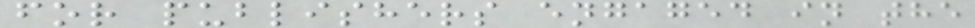for publishers engaged in the
